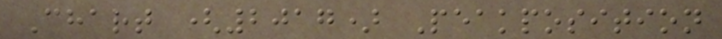Chart (2017) Peakposition
